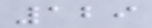129
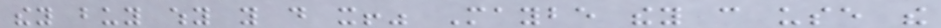they buy why you do it!" Maybe they can use the
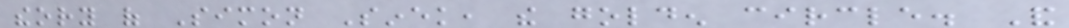theory of Simon Sinek, the golden circle. And
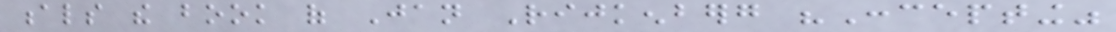als the book of Jan Rijkenberg "Concepting"
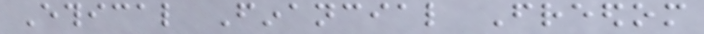Ethical Financial Freedom
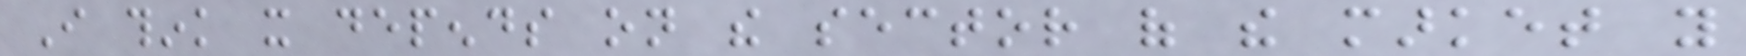I think it depends on the sector of the market you
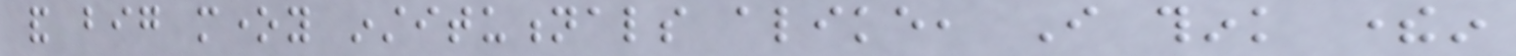and big money institutionals alike, I think therein
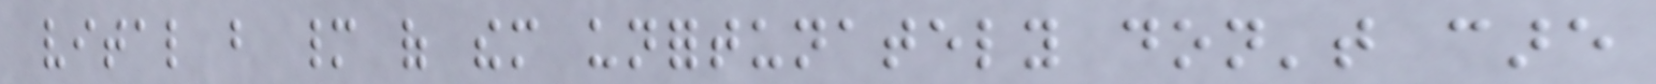vital but many of them unfortunately don't care
